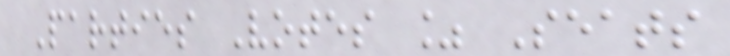Parties Votes % Seats
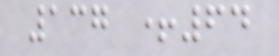137 +64
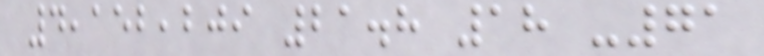4,152,209 21.8 18 -71
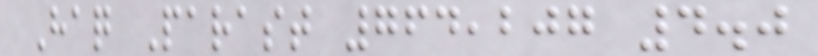Haq Parast 764,207 4.0
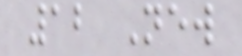12 New
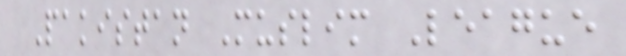Pakistan Muslim League
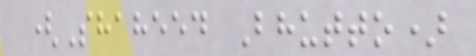(Shaheed Bhutto)
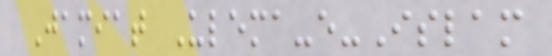Jamiat Ulema-e-Islam
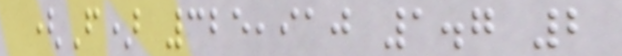(F) 325,910 1.7 2
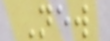New
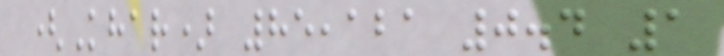(Khar) 85,121 0.4 1
